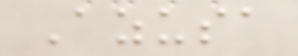Azusa
